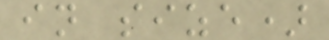in size)
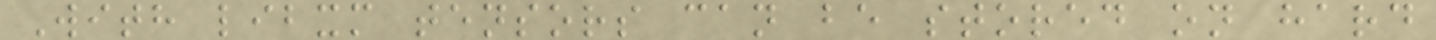With libxm tensors can be stored on hard
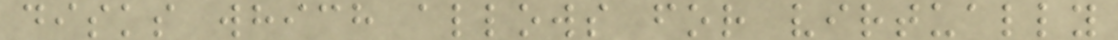disks which allows for virtually
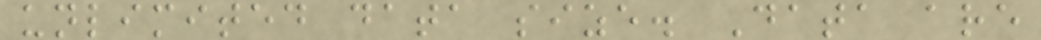unlimited data size. Data are
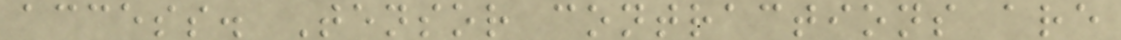access. Tensor contractions are
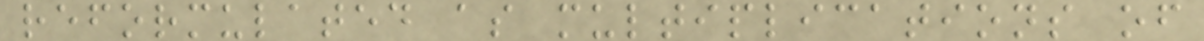reformulated as multiplications of
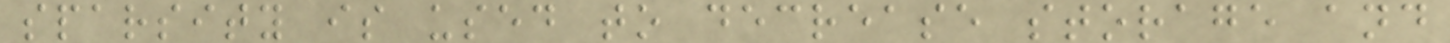sparsity is used to decrease storage and
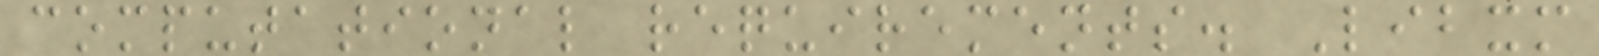computational requirements. Libxm
